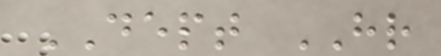DEPT HR
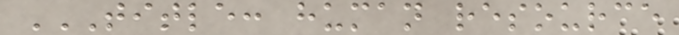TITLE: HUMAN RESOURCE
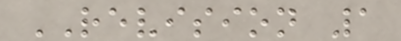REVISION 1
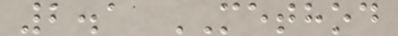2.1 METHOD
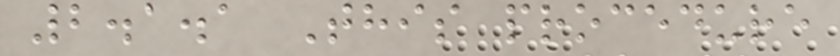2.1.1 This procedure
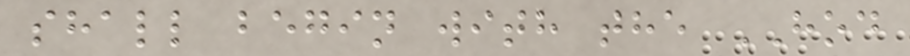shall begin with the HOD
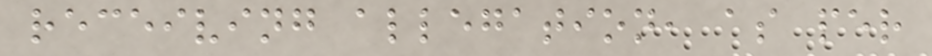receiving allegation, as per
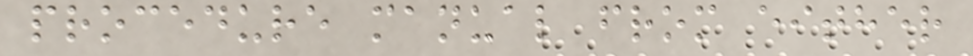procedure manual from either
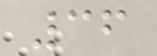36
